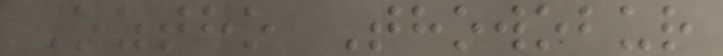Oztho Thowobur
